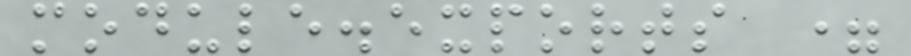module.exports =
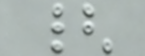{
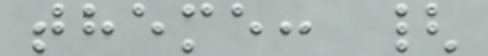theme: {
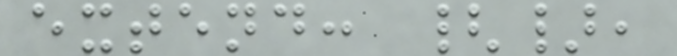extend: {},
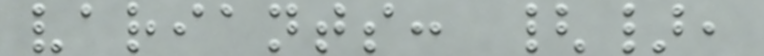variants: {},
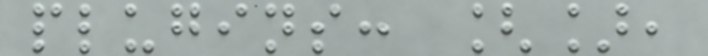plugins: [],
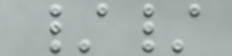//
